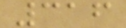316
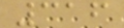316
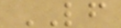LF
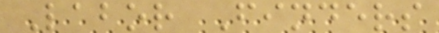Labor Finders
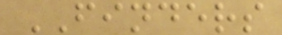FINDERS
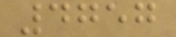4757
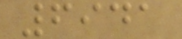6941
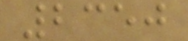2350
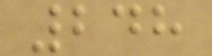248
